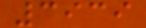3939
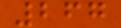267
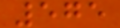575
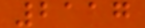2117
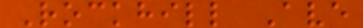Rockhill Ave
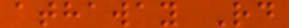athaway Rd
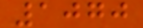1070
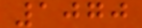1070
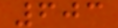603
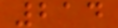214
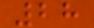28
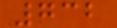732
